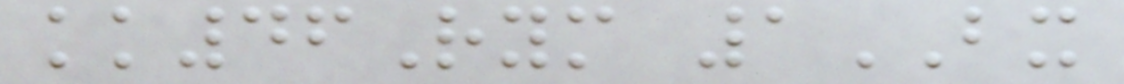kk46Rym 1BX
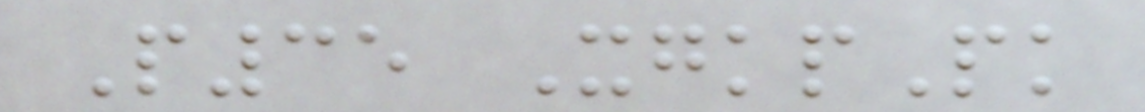P35 XgkpPk
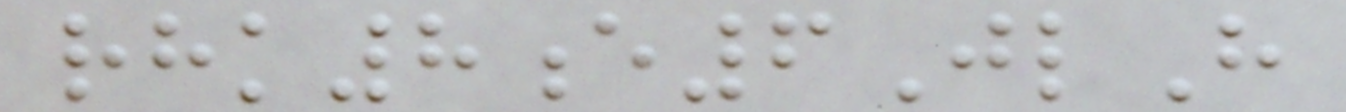rhk8e6JlH
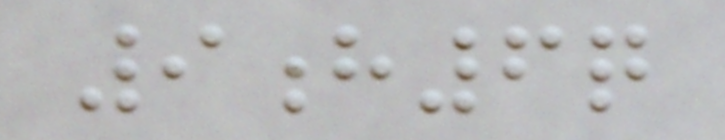9h6q
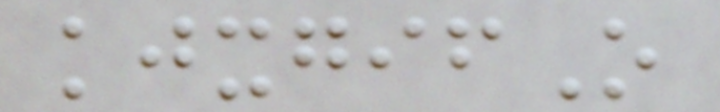kjxgifO
